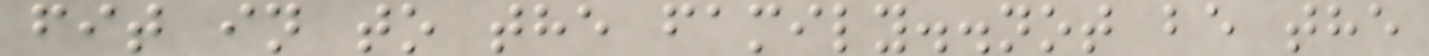fit in to the family..not be the
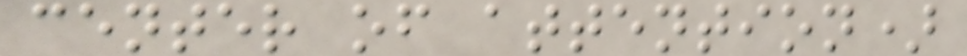center of attention)
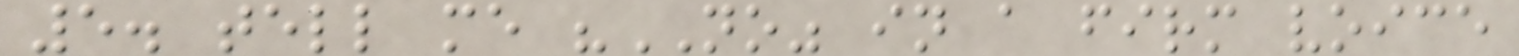5. tell me "NO" in a firm voice
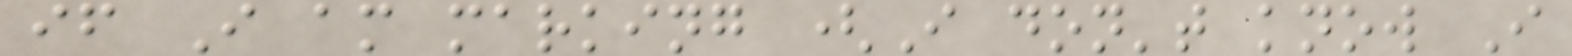if I am marking (I don't know I
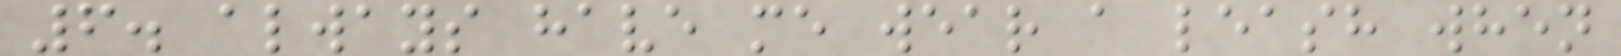6. always have me wear a leash when
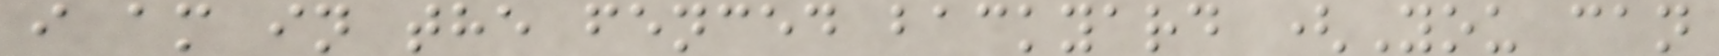i am in the fenced backyard (You can
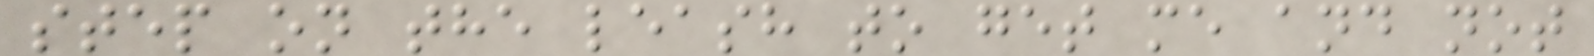step on the leash to get me and not
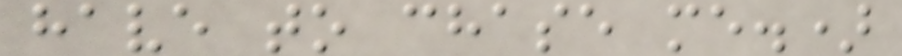have to chase me.)
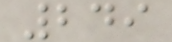249
